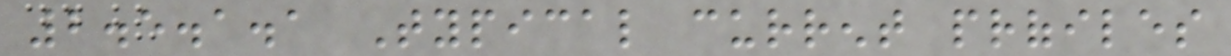2.5.1.1 Typical current profiles
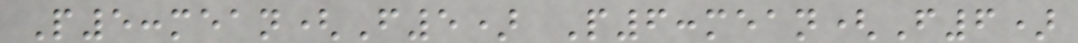P5:mean(F5) P6:mean(F6)
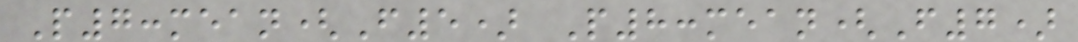P7:mean(F5) P8:mean(F7)
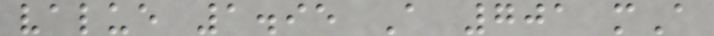value 1.95 A 701 mA
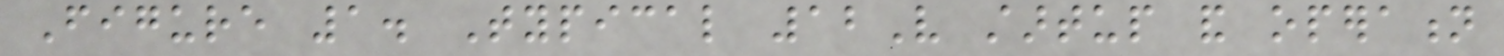Figure 1. Typical 12V startup and operation
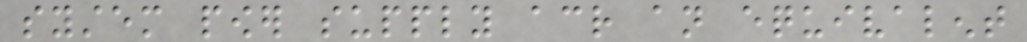system power supply across an equivalent
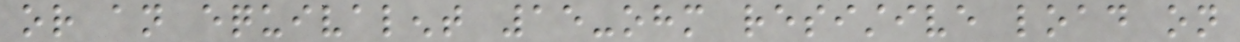or an equivalent 15-ohm resistive load on
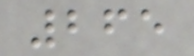265
